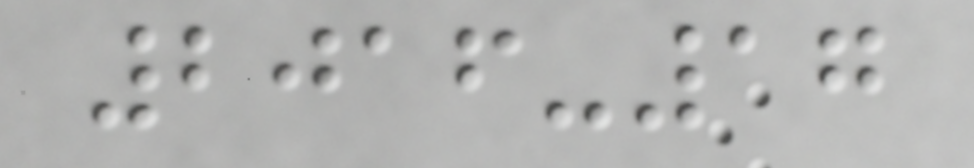2016-17
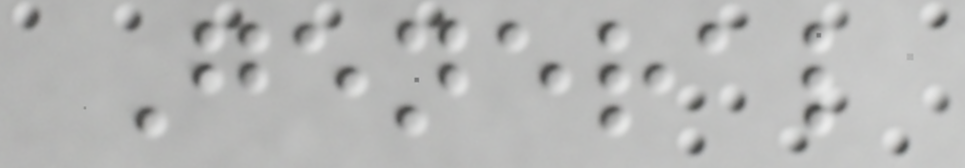General
